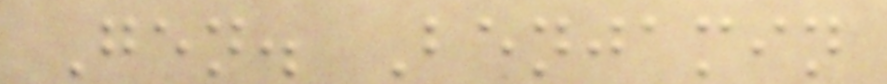Gen. Benjamin
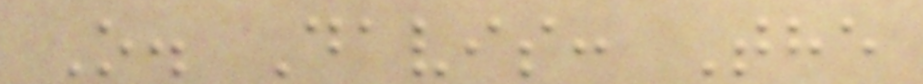O. Davis: The
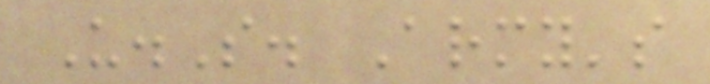U.S. Army's
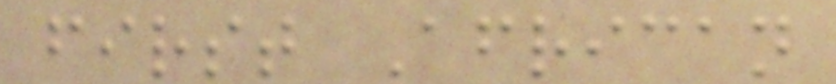first African
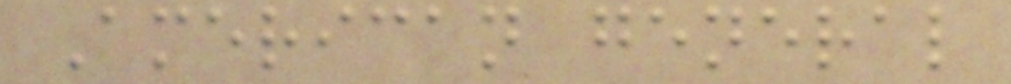American general
